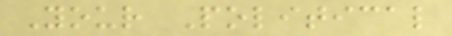Your Political
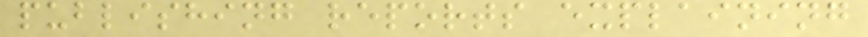publishing reports explaining
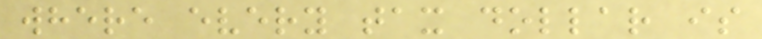where every tax dollar is
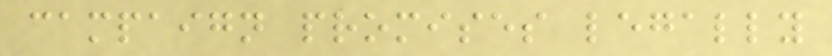campaign promises legally
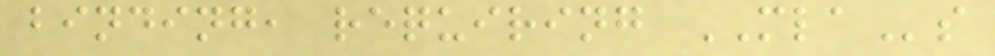binding, requiring MLAs
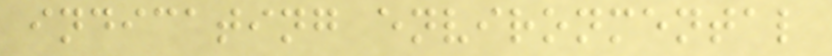indicating environmental
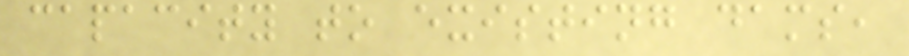capacity to existing dams,
